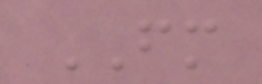FM
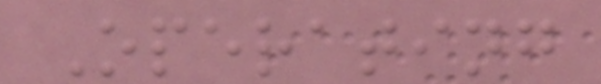Operating
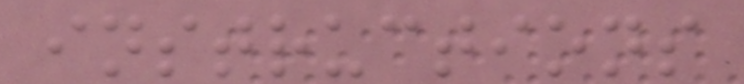instructions
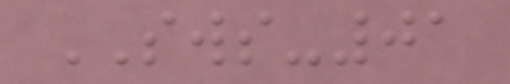SWS-01
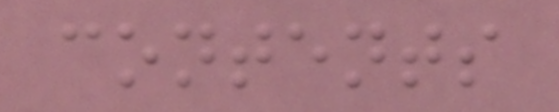contents
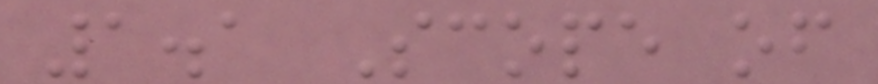1.1 Scope of
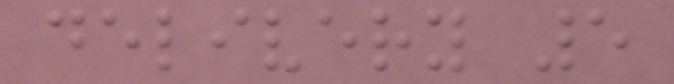delivery 5
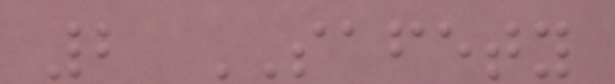2 SAFETY
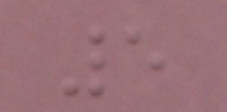5
